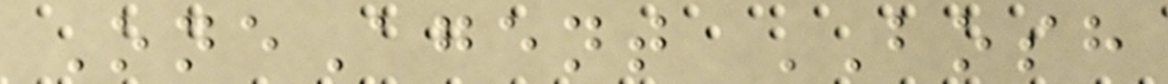OneAgent BOSH
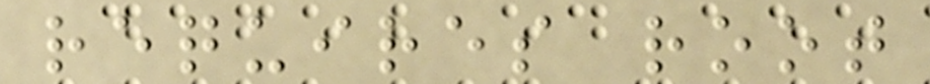requires root
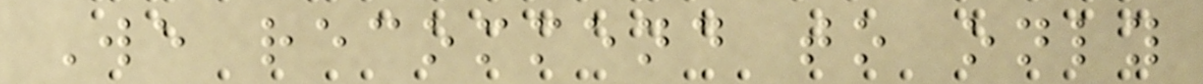We recommend to only
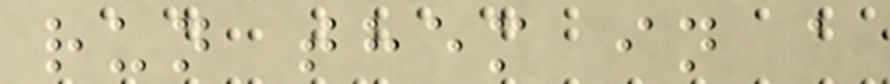run them in a
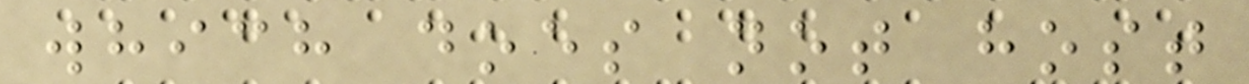which does not host
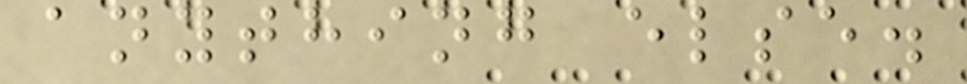anything else.
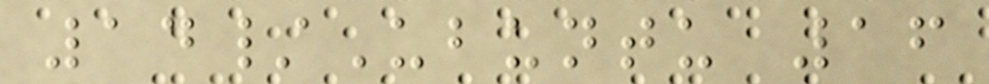14/Ubuntu 16
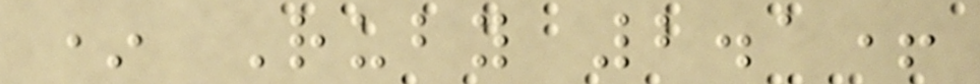* Ruby 2.1+
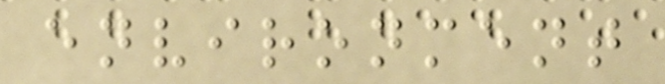environment
